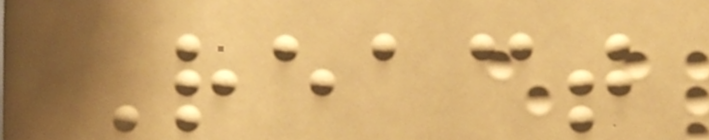React
